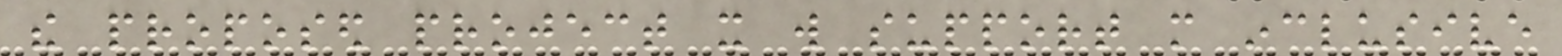the proposed project it will support more inclusive
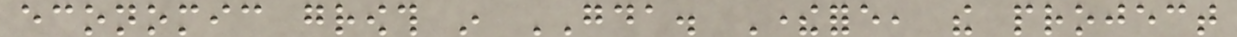economic growth in GDA. Therefore, the project
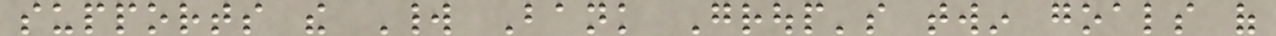supports the World Bank Group's twin goals of
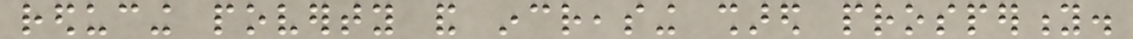reducing poverty and increasing shared prosperity.
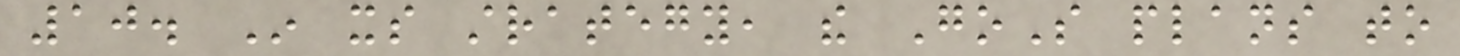10. In its strategy, the GoS plans to
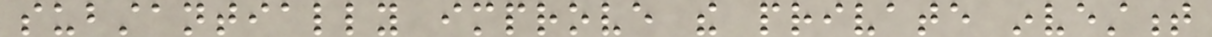substantially improve the private investment
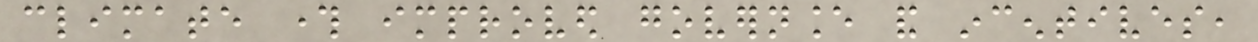climate through improved governance and incentives,
